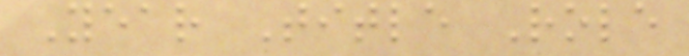Year Title Role
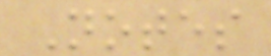Notes
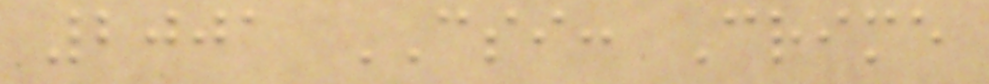2001 CSI: Crime
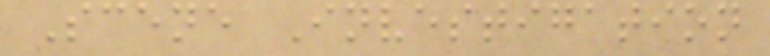Scene Investigation
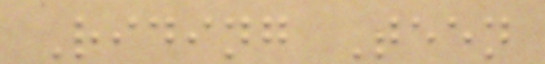Riding Teen
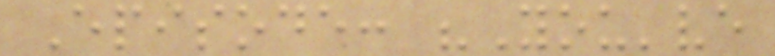Episode: "You've
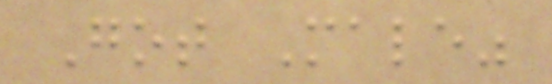Got Male"
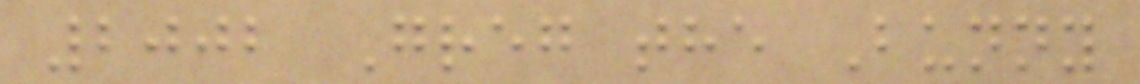2002 Greg the Bunny
